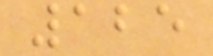125
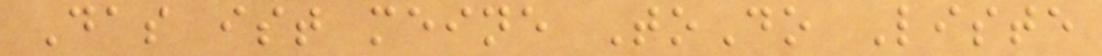Das ist meine ToDo Liste
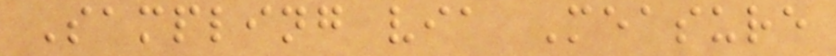Sampling via Measure
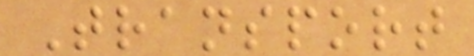Transport
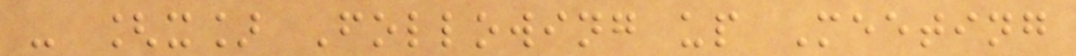- [x] Following up Meeting
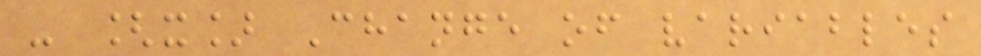- [x] Change of variables
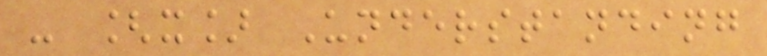- [x] Understanding
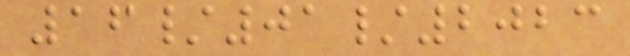16/01/2023
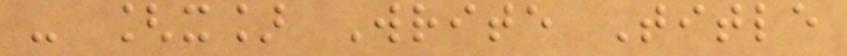- [x] Write Title
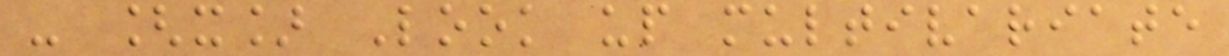- [x] Look up multivariate
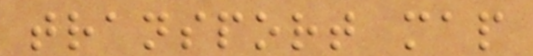transport map
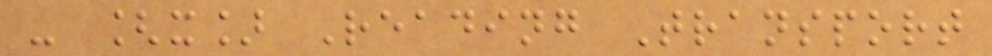- [x] Reading Transport
